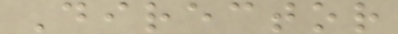Director
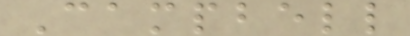Campbell
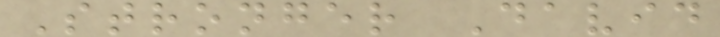Stronger David
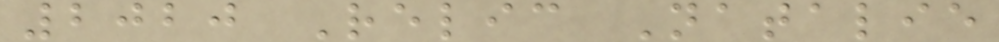2020 Relic Natalie
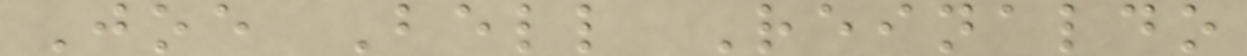Joe Bell Reinaldo
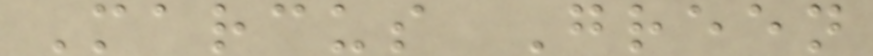Marcus Green
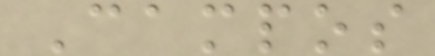Campos
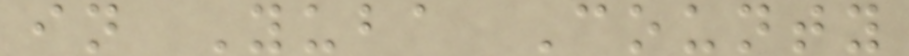in Yuba County
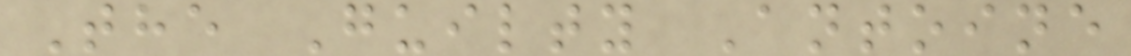The Guilty Antoine
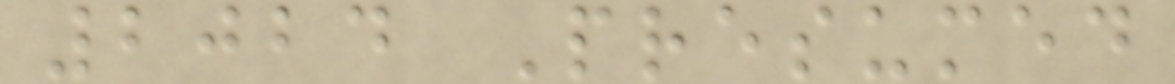2024 Presumed
